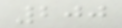200
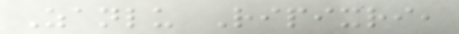Zanlu Ripixri,
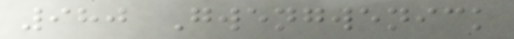980 Gwengwenick
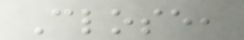Close,
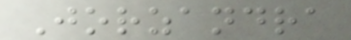Jorzandra
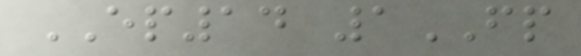EP14 1FP
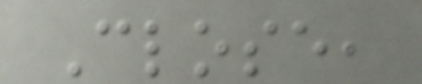Close,
